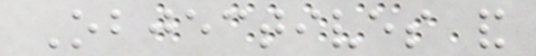Objectives and
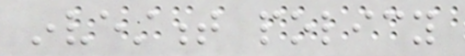investment policy
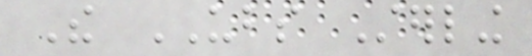The UBS Sterling
